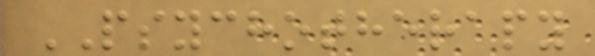PSYCHOTHERAPY
